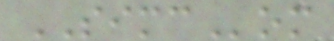SIMCom
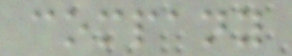company
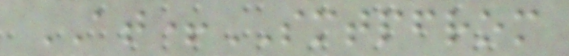AT+SMTPFROM
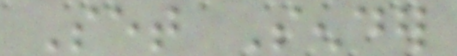Set Sender
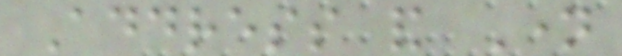Address and Name
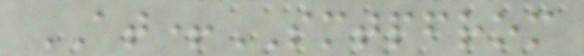AT+SMTPFROM
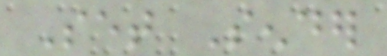Set Sender
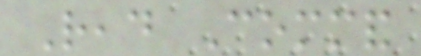Read Command
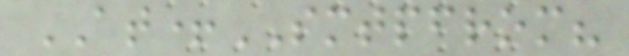AT+SMTPFROM?
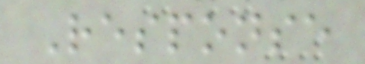Response
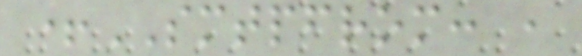+SMTPFROM: ,
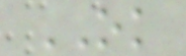OK
